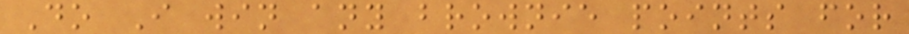Do I win any brownie points for
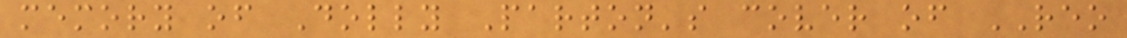memory of Dolly Parton's cover of REO
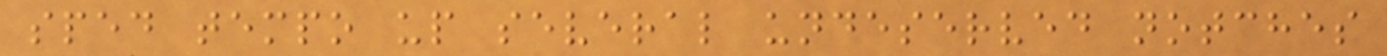sped tempo up several undeserved notches
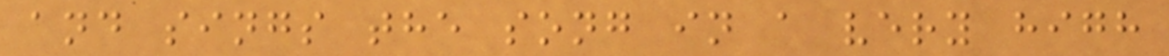and sings the song in a very high
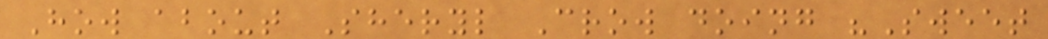How about Sheryl Crow doing "Sweet
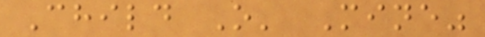Child O' Mine"
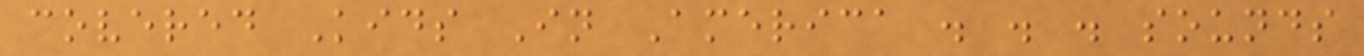covered Kids In America . . . sounds
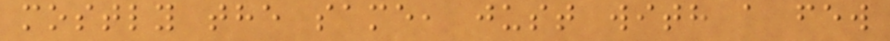mostly the same, just with a few
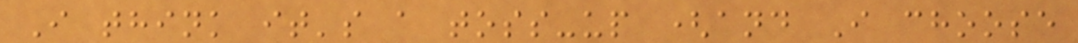I think it's a toss-up (and I choose
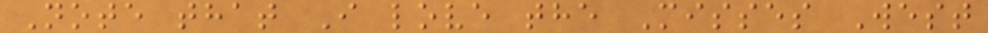Note that I love the Misses West
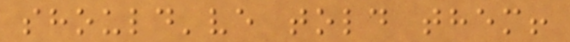should've told them!
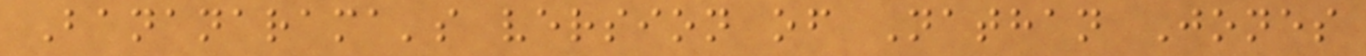Bananarama's version of Nathan Jones
